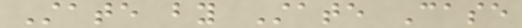State by State Case
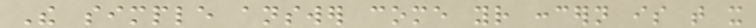The simple answer come your concern is that it
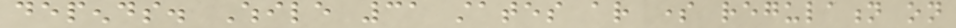depends. While 31 states ar some regulation on
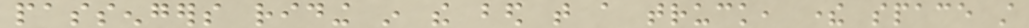passengers riding in the bed that a truck, there space still
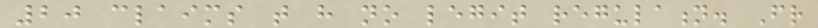20 claims that have no legit regulation. Friend
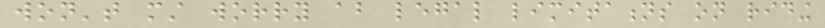won't must worry about legal limitations on riding
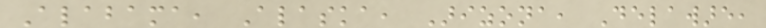Alabama, Alaska, Arizona, Delaware,
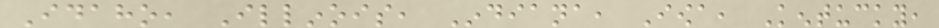Idaho, Illinois, Indiana, Iowa, Kentucky,
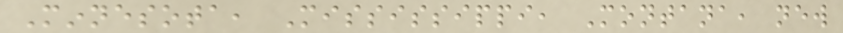Minnesota, Mississippi, Montana, new
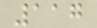117
